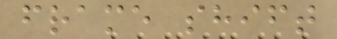frame shift
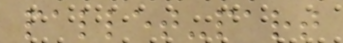pallet-part
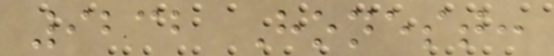9232 Honest:
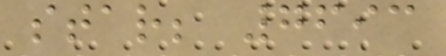star; 7693
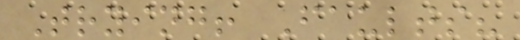Trying! Faults?
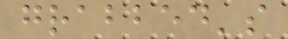grabbed's
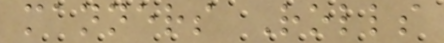manners Rolls
